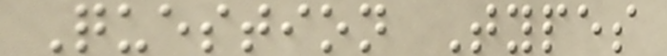Question Types
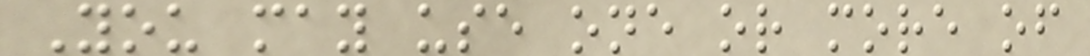You may use one or more of
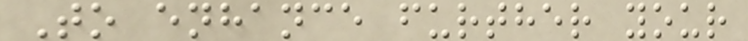To enhance further your
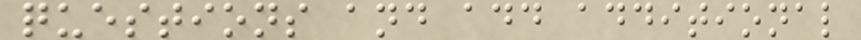questions and add additional
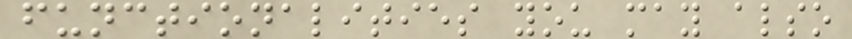functionalities you may also
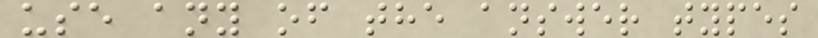use any of the answer types
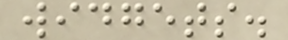widgets.
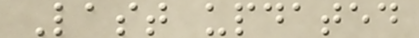Last updated
